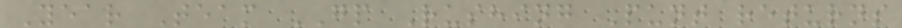Year Team GP Rushing Punt returns
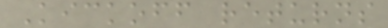Kickoff returns
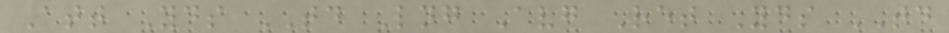Att Yds TD Lng Avg Ret Yds TD
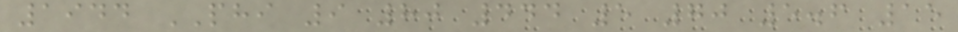1944 PHI 9 80 444 5 70 5.6 15
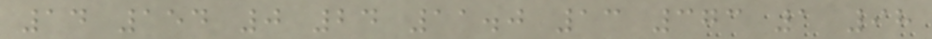14 154 0 24 11.0 13 373 1 98
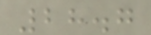28.7
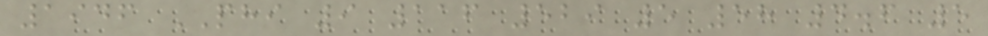1946 PHI 9 116 529 5 58 4.6 5
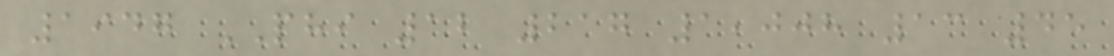1947 PHI 12 217 1,008 13 45
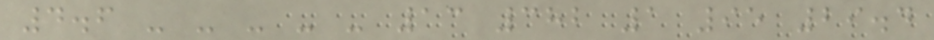4.6 - - - - - 13 382 1 95 29.4
